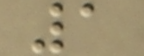1
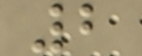2
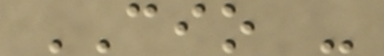CIO -
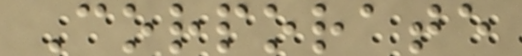Corporate
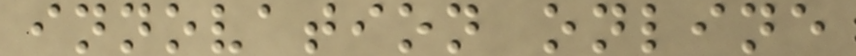innovation online
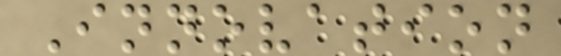Innovation
